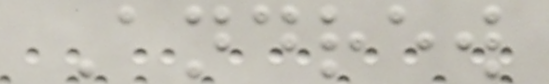Andrew
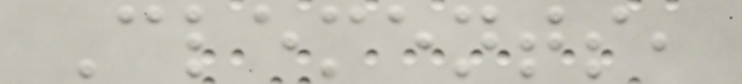Clements,
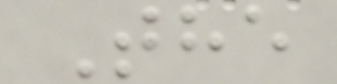The
